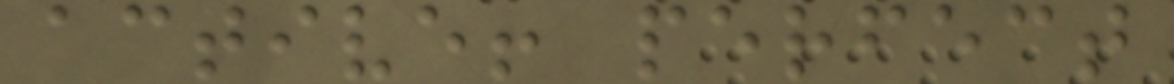active! perfect
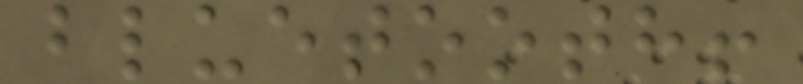bluetooth!
